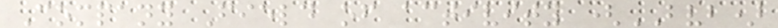Company Field of activity (BVB)
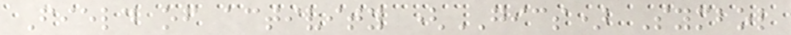Field of activity (GICS) Symbol
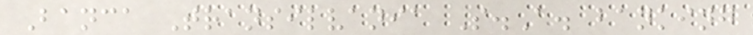Banca Transilvania S.A. banking
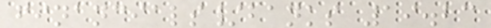financials/banks 19.23
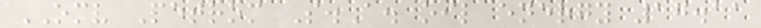OMV Petrom S.A. oil energy 17.11
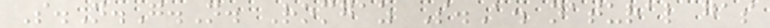S.N.G.N. Romgaz S.A. natural gas
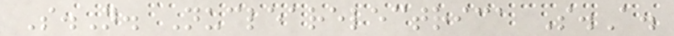S.N. Nuclearelectrica S.A.
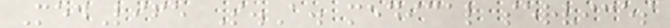MedLife S.A. medical services
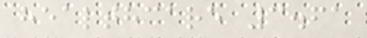healthcare 3.61
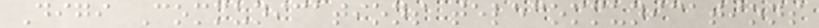Digi Communications telecommunications
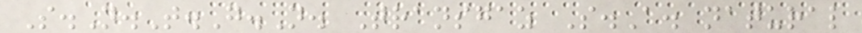S.N.T.G.N. Transgaz S.A. natural
